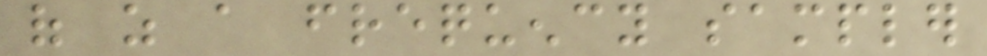of as a frequency sampler
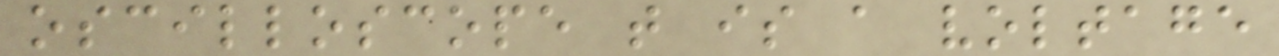oscilloscope that is a voltage
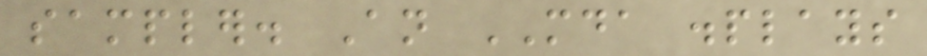sampler. An MDA displays
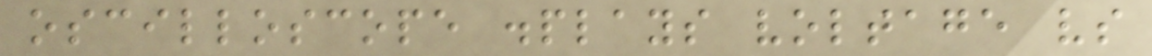oscilloscope displays voltage vs
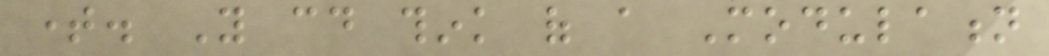time. You could think of a Modulation
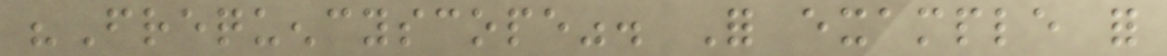"Frequencyscope". For example for
